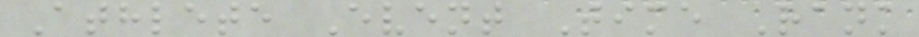Athlete Event Time Rank
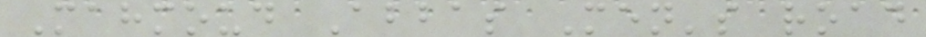Mahmoud Abbas Men's road
